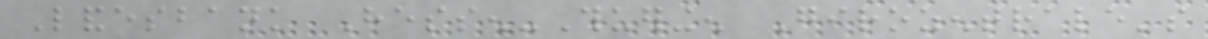Landesbank Hessen-Thueringen Girozentrale's
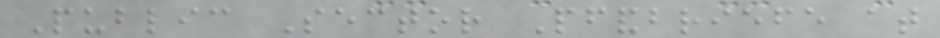Public Sector Pfandbriefe at
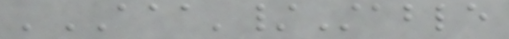'AAA'/Stable
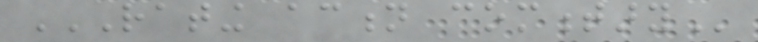RATING ACTION COMMENTARY
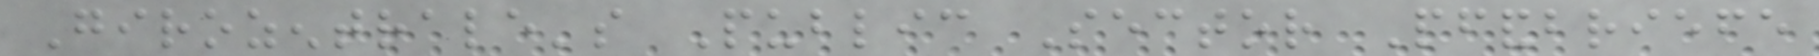Girozentrale's Public Sector Pfandbriefe
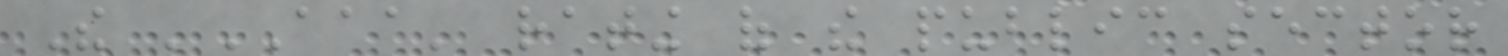The 'AAA' rating of the public sector
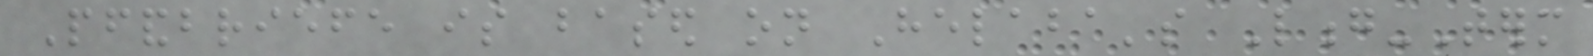Pfandbriefe is based on Helaba's Long-Term
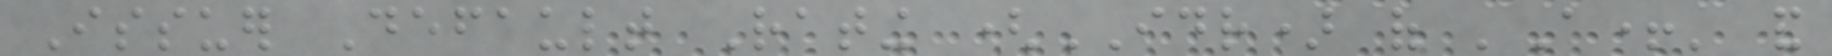Issuer Default Rating (IDR) of 'A+' and
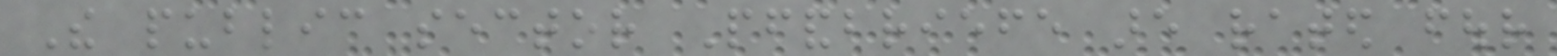The public sector Pfandbriefe are rated four
